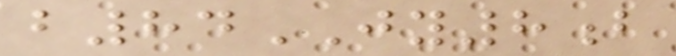b84JY8b
